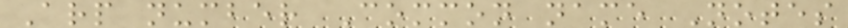Arp number Common name Notes
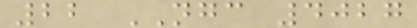22 NGC 4027
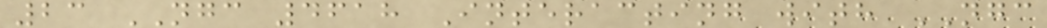23 NGC 4618 Interacting with NGC
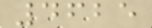4625
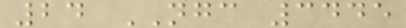24 NGC 3445
